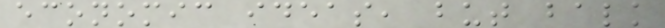economic ideas, but balk
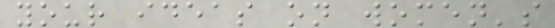your ideas on women's
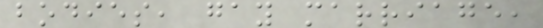bodies, gay marriage,
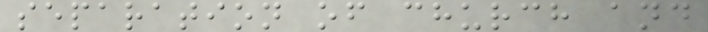separation of church and
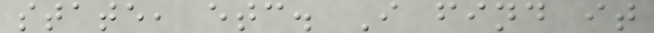state, etc. I find it
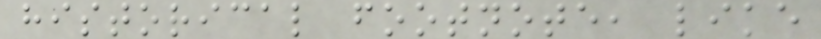historical footnote, like
